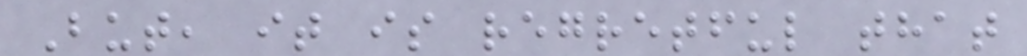But, it is regretful that
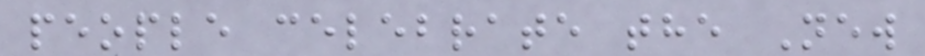people celebrate the New
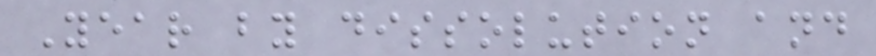Year by dissolution and
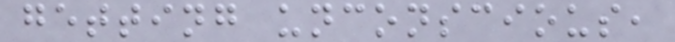getting unconscious,
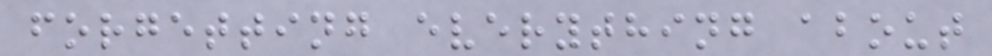forgetting everything about
